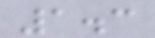1.3
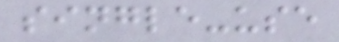single-use
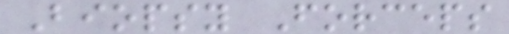Biopsy Forceps
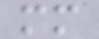mm
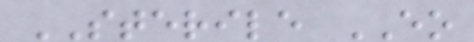STERILE EO
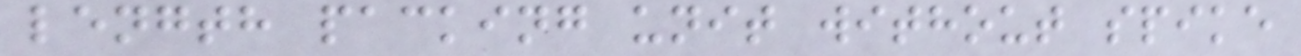length packing unit without spike
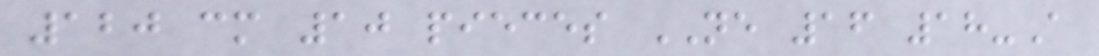120 cm 10 pieces NE 16 18-A
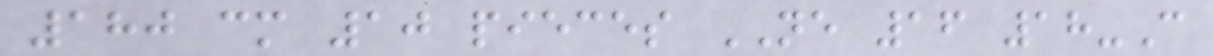180 cm 10 pieces NE 16 18-C
